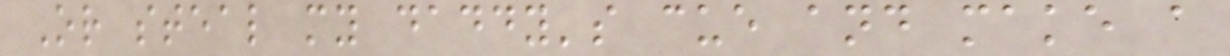Or steal my daddy's cue and make a
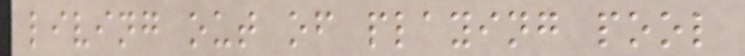living out of playing pool
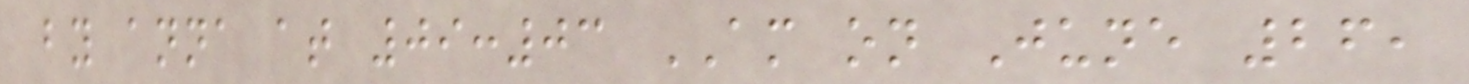by anna at 09:03 AM on June 26,
